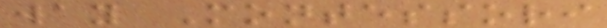way Montessori
